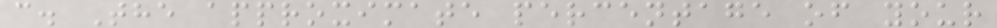c. The approximate percentage of your
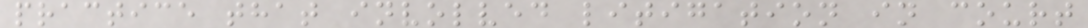practice that involved litigation in court
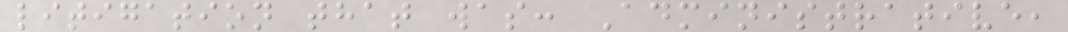litigation that was: Administrative,
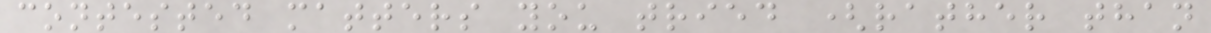contested matters you tried (rather than
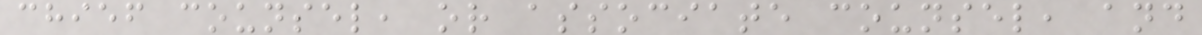chief counsel, or associate counsel, and
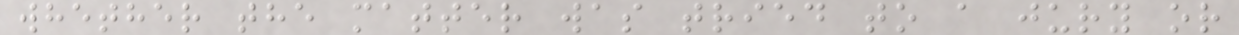whether the matter was tried to a jury or
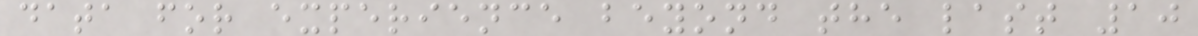data for experience beyond the last 10
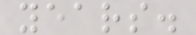years.
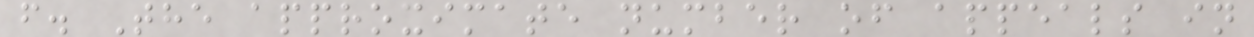f. The approximate number of appeals in
